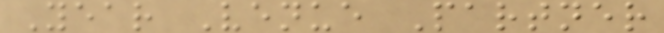Year Venue Partner
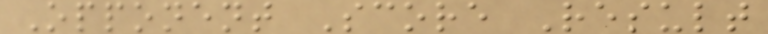Opponent Score Result
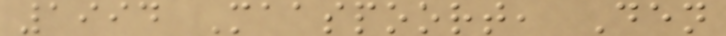1994 Maaspoort, Den
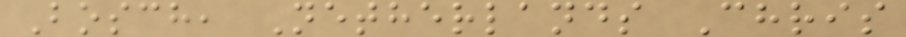Bosch, Netherlands Chris
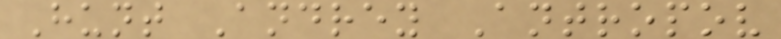Hunt Andrey Antropov
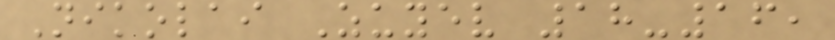Nikolai Zuyev 18-16,
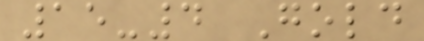15-4 Gold
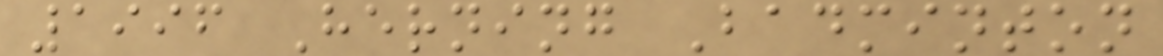1996 Herning Badminton
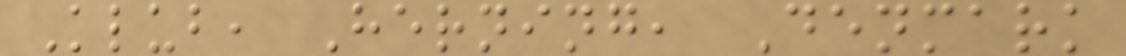Klub, Herning, Denmark
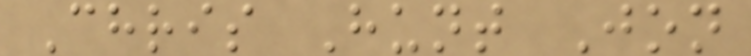Chris Hunt Jon
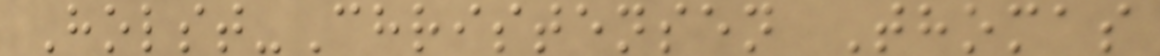Holst-Christensen Thomas
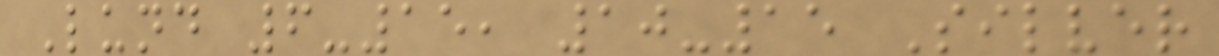Lund 6-15, 10-15 Silver
